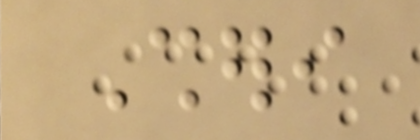Sheri
